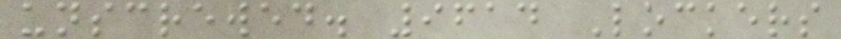unscrewed. 9614 Lockers
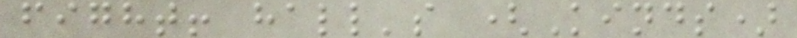fight! hall's (Kinds)
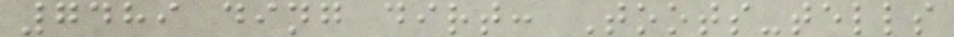7489 ding dirt: Toots-tells
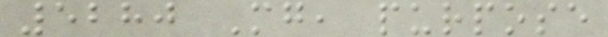5280 Mg, purpose
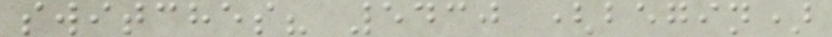switches? 5430 (begin)
